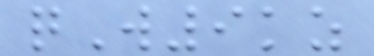qW9kz
